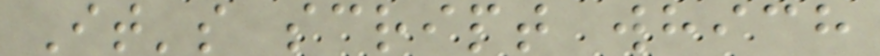It's script which
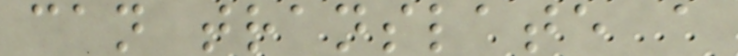can translate a
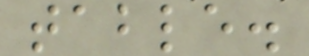table.
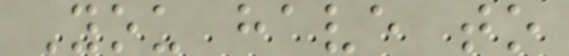You have to
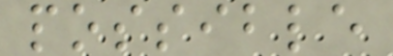possible
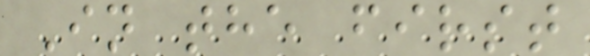In the first
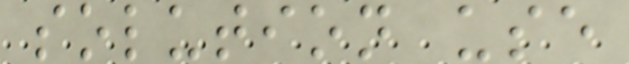solution use
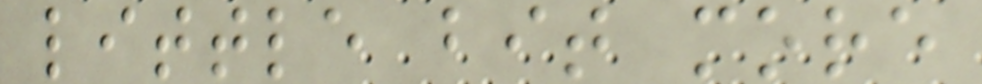little bit more
